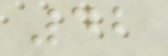42
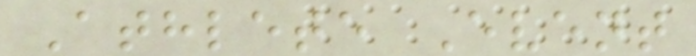Athlete Event
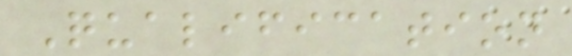Qualification
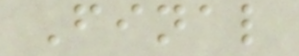Final
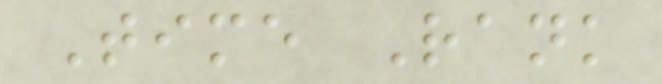Time Rank
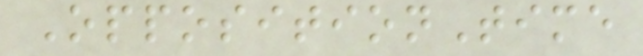OppositionTime
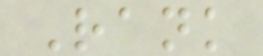Rank
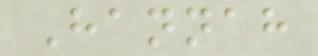Hannah
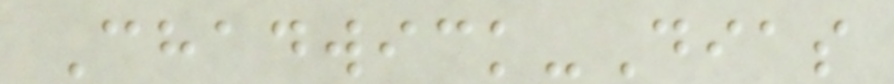Chadwick-Dias
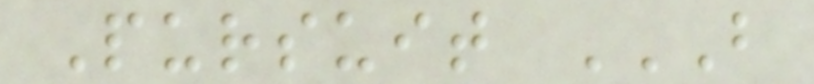Pursuit B
